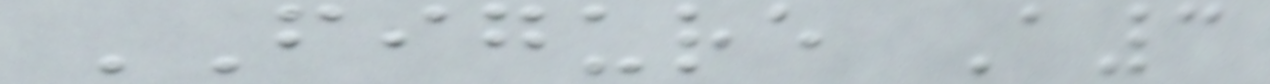FIGURE A3
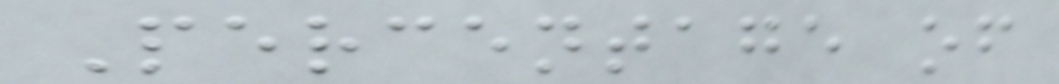Percentage of
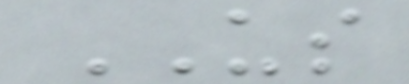US
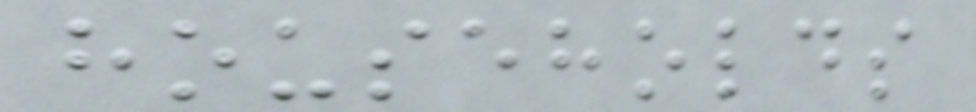households
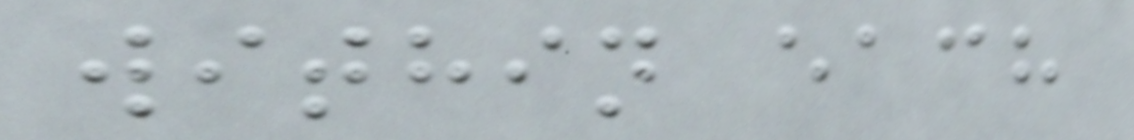within each
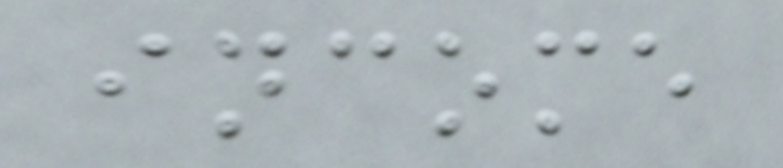income
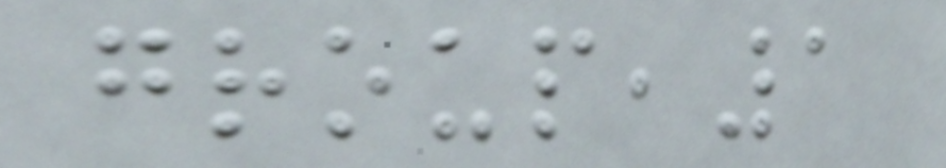group,1
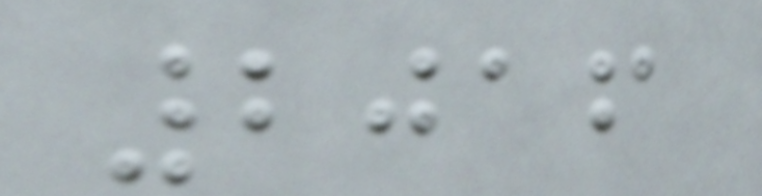2016
